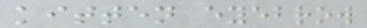kitten eyebrow
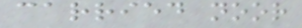carried noor
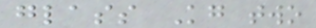glass Kg two
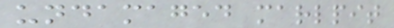undamaged marlpit
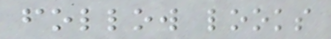follow looks
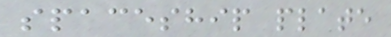spaceship plate
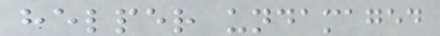helper undamaged
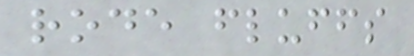rode fluffs
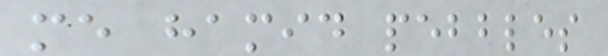me hamid pebbles
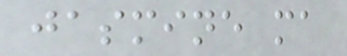jasmine ma
